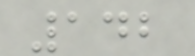142
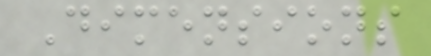Dimensions
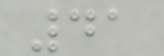41
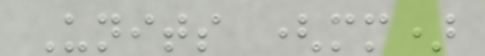Units (mm)
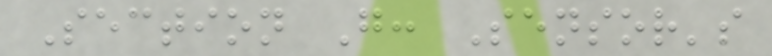Section G: Sensor's
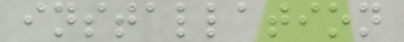installation
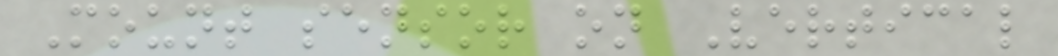Mount sensor on Vertical
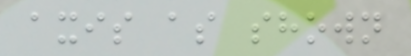axis as shown
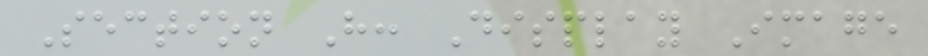Section H: Display Image
